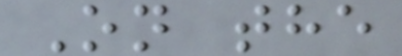On the
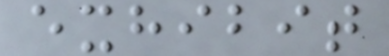exhibit
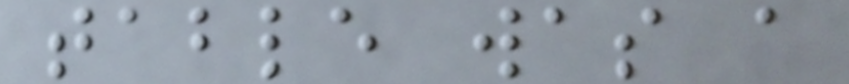table was a
